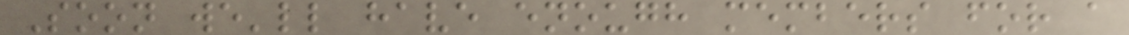Soon we'll have enough members for a
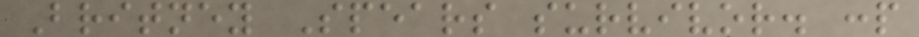Britney Spears survivor. :p
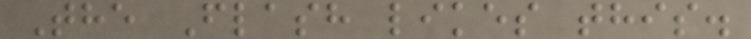The Flash likes this.
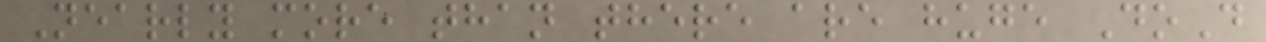Nearly more than there are huge DoD
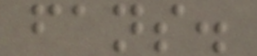fans.
